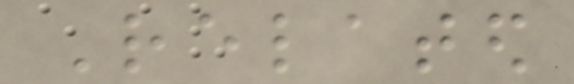Related
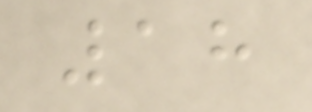18
